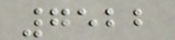7522
